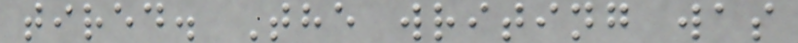tired. The writing was
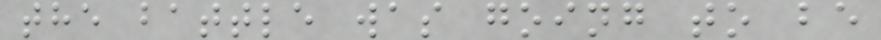the battle was going to be
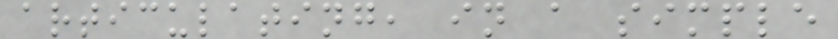articulating, in a simple
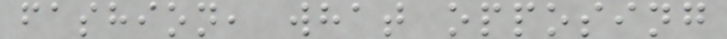fashion, what opposing
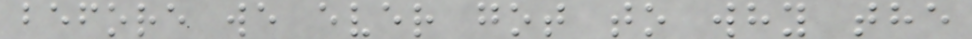before we ever got to why the
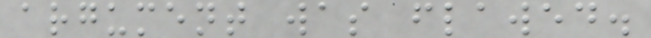argument was flawed.
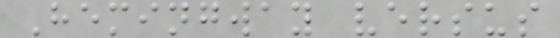Hemingway versus
